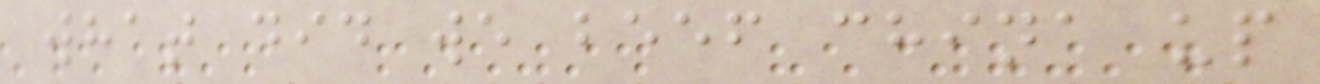what did we beef china up
